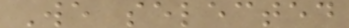We selected
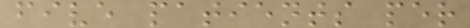five patients per
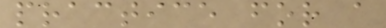practice for a
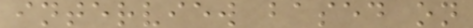interview based on
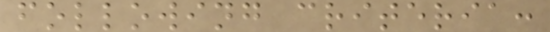following criteria:
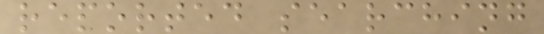reported searching
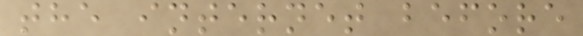the internet before
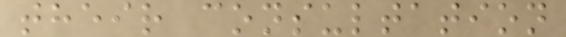their consultation
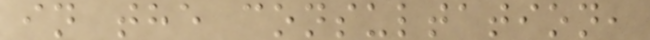in the consultation,
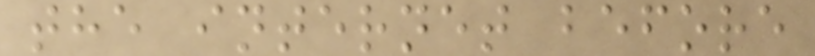the internet before
